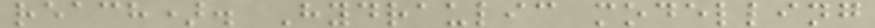reach). Hydraulic modelling
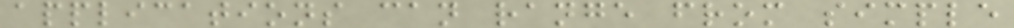applications can range from simple
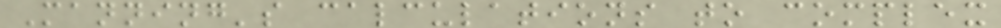Manning's calculations to complex
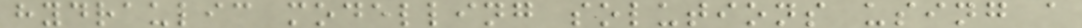hydraulic modelling solutions using a
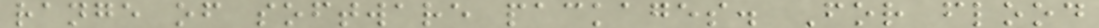range of software packages. For flood
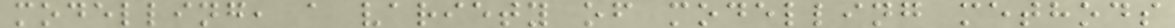modelling, a variety of modelling methods
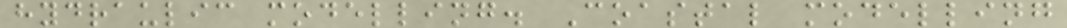hydraulic modelling. Coastal modelling
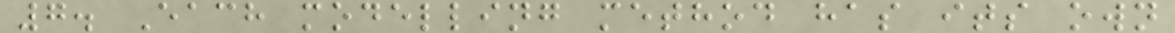7. Each modelling method has its own
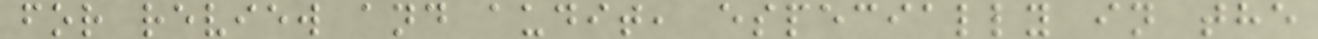for review and audit, especially in the
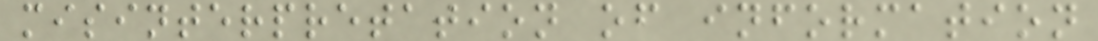misinterpretation of information
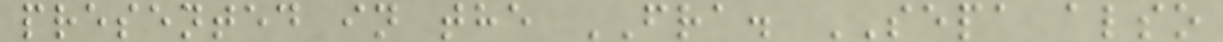presented in the FRA. SEPA also
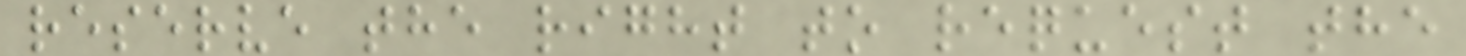reserve the right to request the
